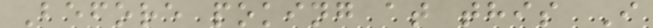Before poking at this I
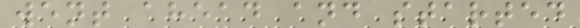went ahead and started
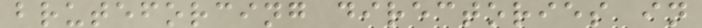bruteforcing directories in
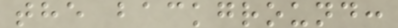the background:
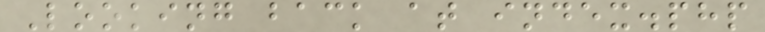Looking back at index.php
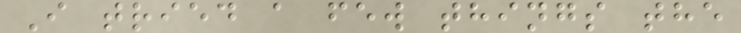I tried a few things the
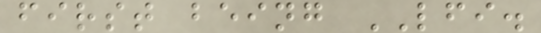first being LFI.
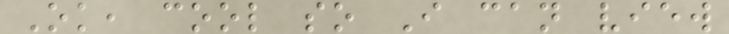Ok, cool so I can view
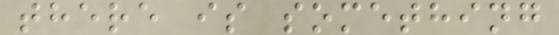there is something
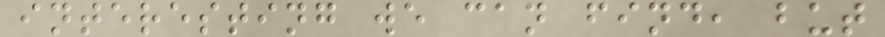interesting we can find, but
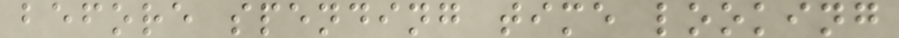before spending time looking
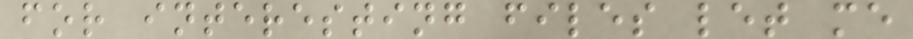for interesting files let me
